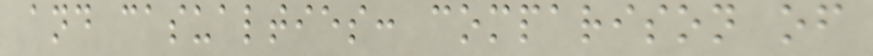and casualties: comparison of
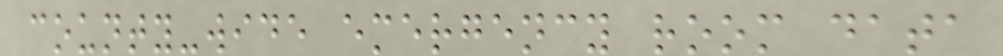county-wide emergency room data
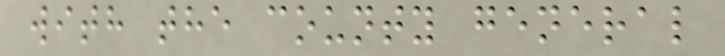with the county general
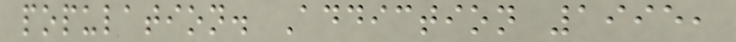population. Addiction 1995,
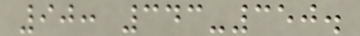90: 343-350.
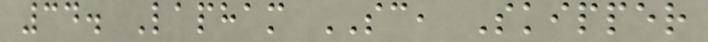34. Lapham SC, Skipper
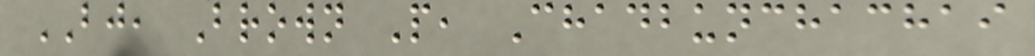BJ, Brown P, Chadbunchachai
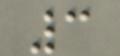3
